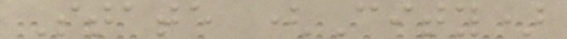State (City)
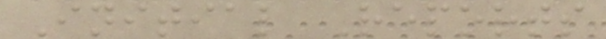Initial Reports
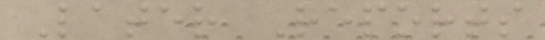Later Reports
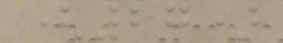(27)
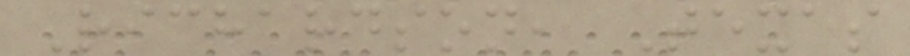Richardson, Texas
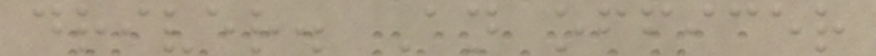driver. An officer
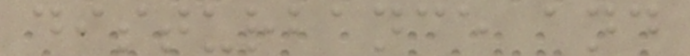disturbance and
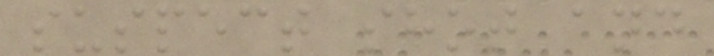suspect shot and
